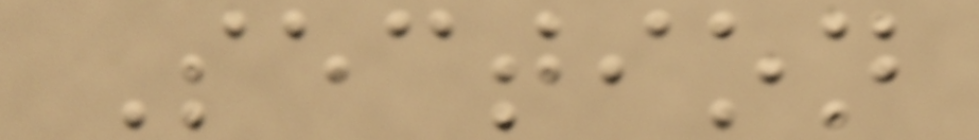Section
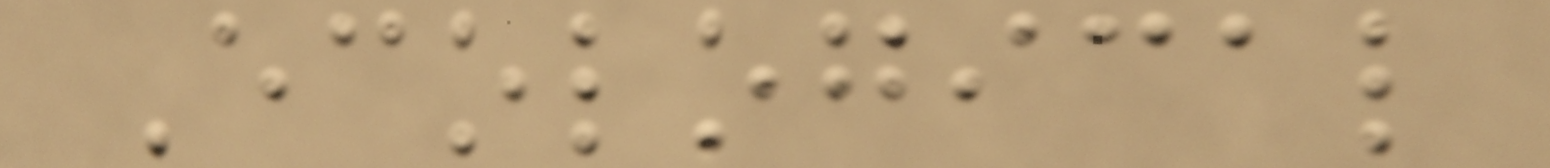Ecological
